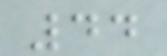44
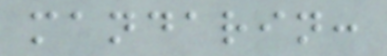mandarin:
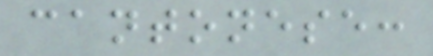cantonese:
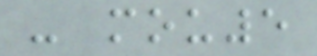- mou5
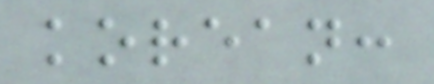korean:
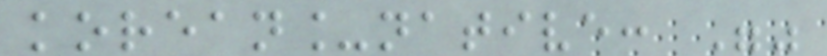korean_native: ""
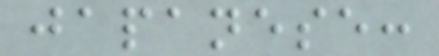japanese:
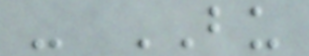- BU
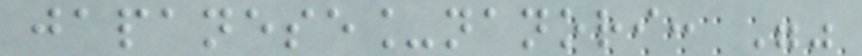japanese_nanori: ""
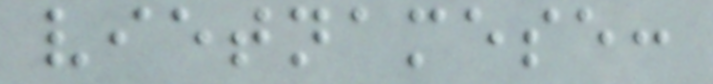vietnamese:
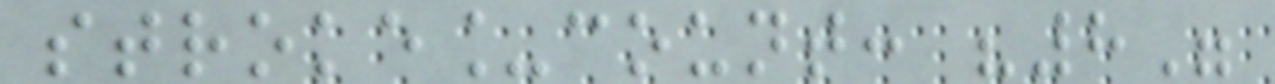stroke_count: "8"
